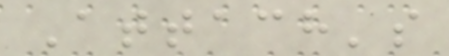Attach's
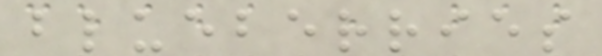blueberries
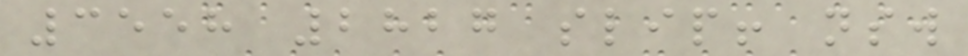3558 2827 slip! nsw
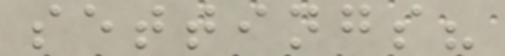settings?
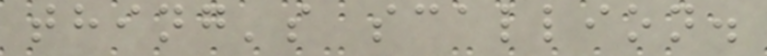thing's scallion.
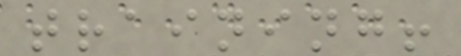training!
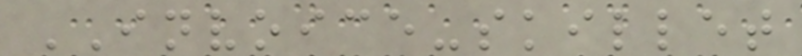INVOICE-skillet
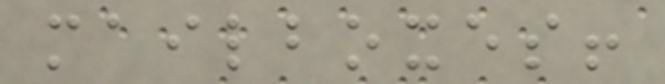mailboxes!
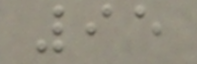95
